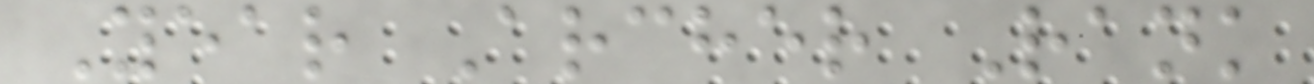Year Archer Rank
